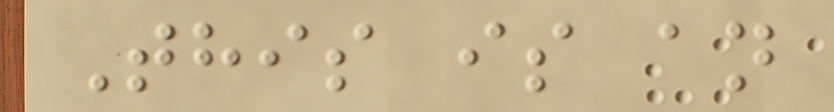This is an
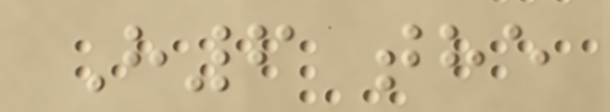H6 the
